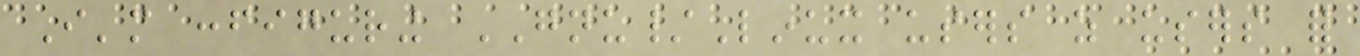I'm configuring GNU/Linux users as users for
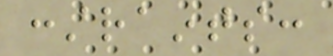constraints:
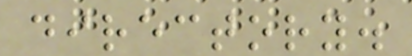directory.
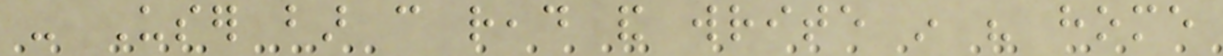- User bar can read and write in his home
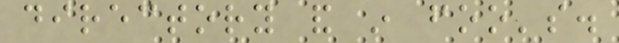directory and in foo's.
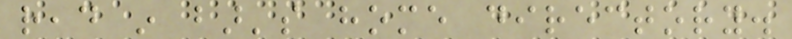read in bar's home directory.
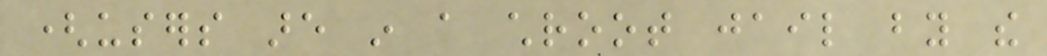(users are in a chroot jail by the
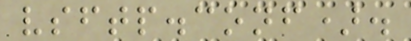vsftp.conf).
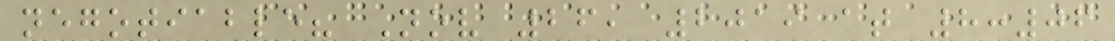negotiable? Nov 26, 2019 at 8:06
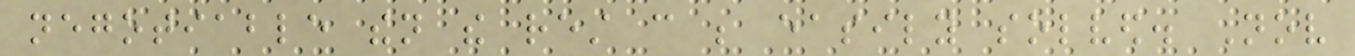negotiable then the rest can be easily solved. Nov
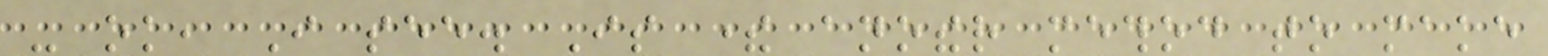- ok, I see. Is there another method to make
